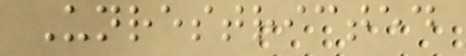Unrestricted
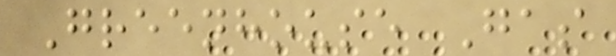Greenhouse Gas
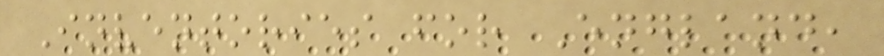Inventories for England,
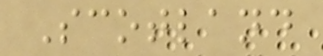Scotland
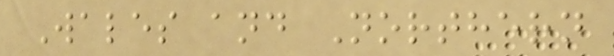Wales and Northern
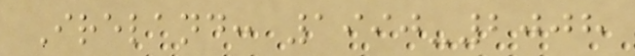Ireland: 1990-2008
